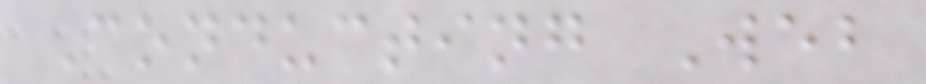Conducting Web
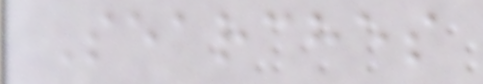Searches
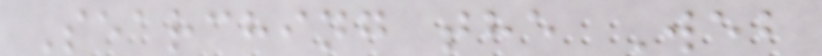Searching the Web
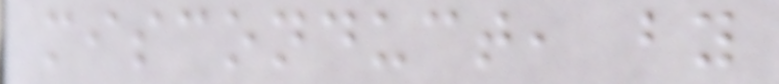misconduct, by
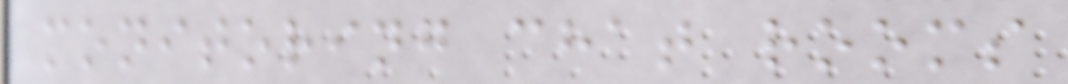monitoring chat rooms
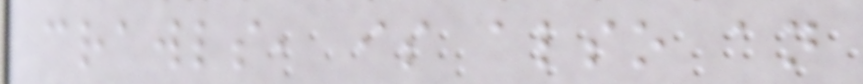crawls, is also an
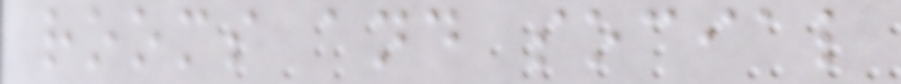rooms and social
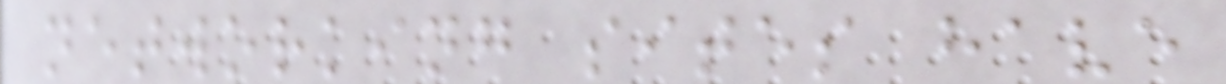networking sites have
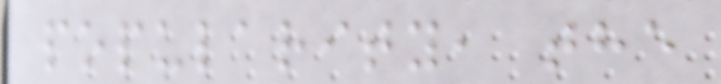popularity, the
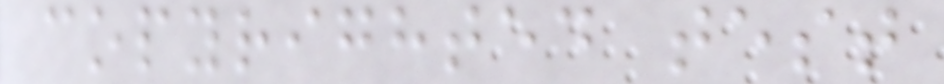copyrighted test
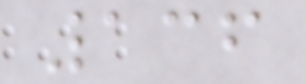136
